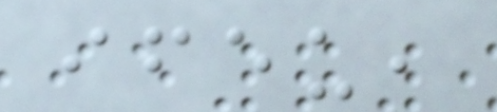ifeu,
